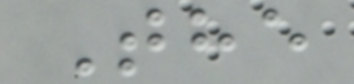The
